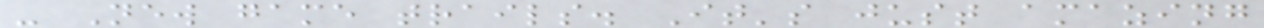- New game trails. It's just amazing
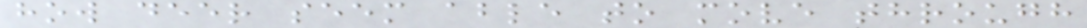how deer seem able to move through
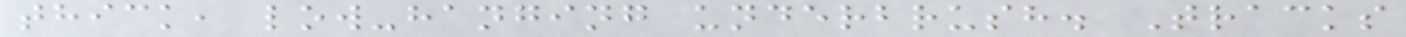thick, low-hanging underbrush. Tracks
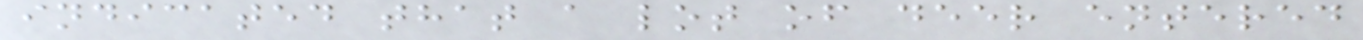indicated that a lot of deer entered
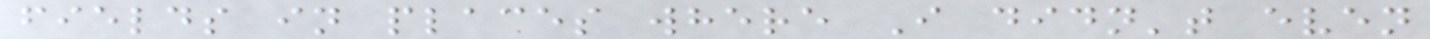fields in places where I didn't even
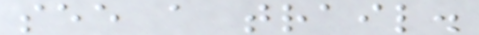see a trail.
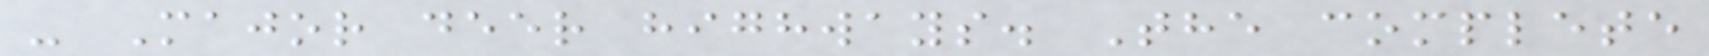- Major deer highways. The complete
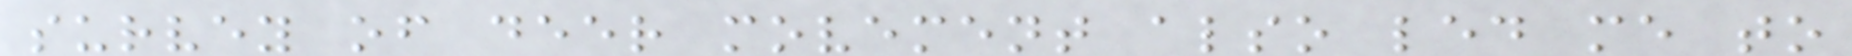survey of deer movement also led me to
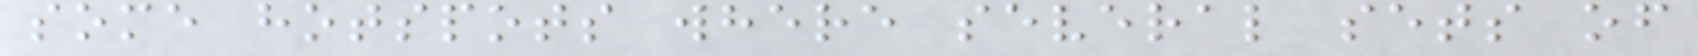some hotspots where several sets of
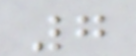7
